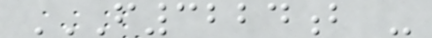F3224B -
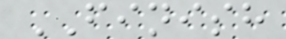FINISH
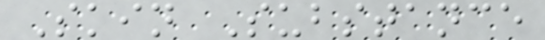Skin Substance
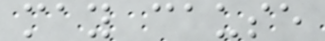may cause
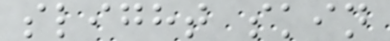slight skin
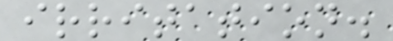irritation.
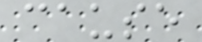cause
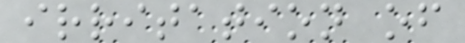irritation of
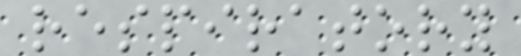respiratory
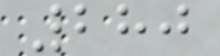280
